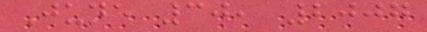June 30, 2007
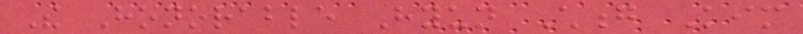The Honorable Hyun Chong Kim
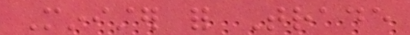Minister for Trade
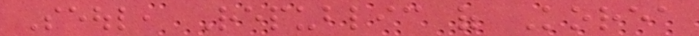Seoul, Republic of Korea
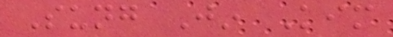Sung Jin Kim
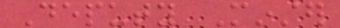Deputy Minster
